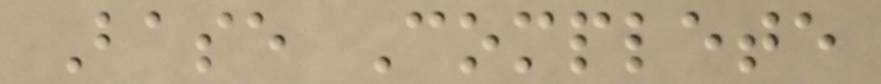Base Complete
